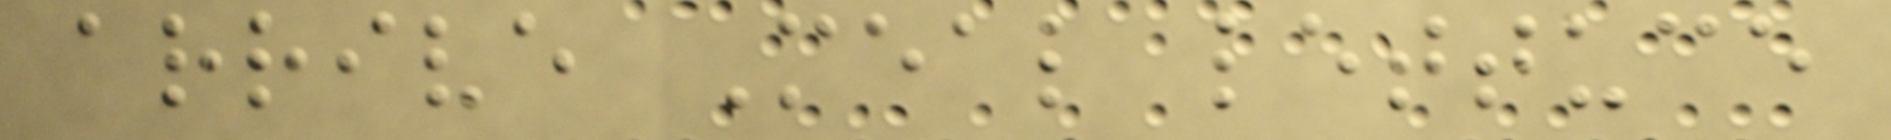arrive Meal lettuce
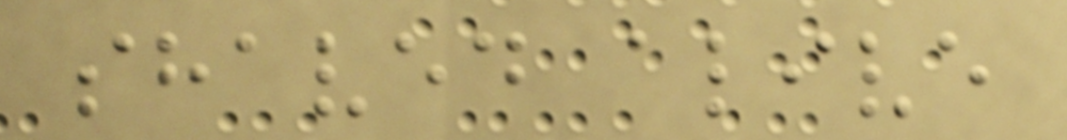shaved alive
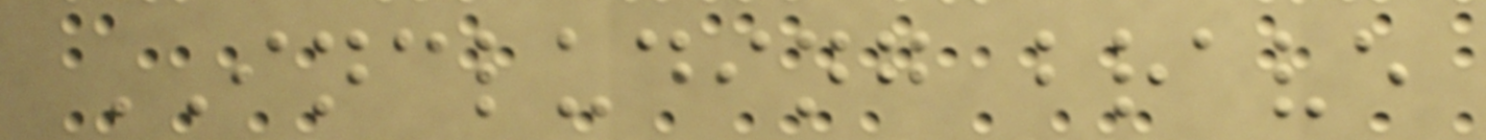INCLUDING brave
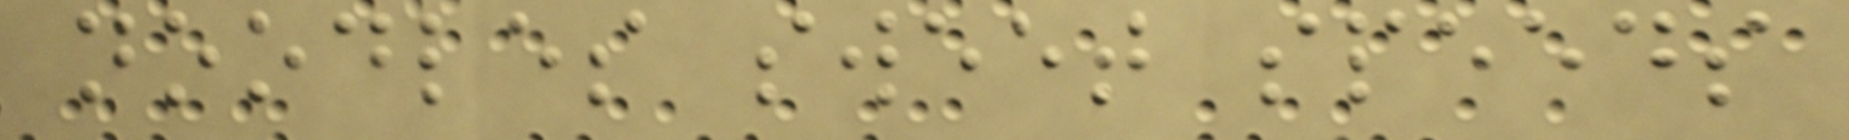noodles sweet speeds
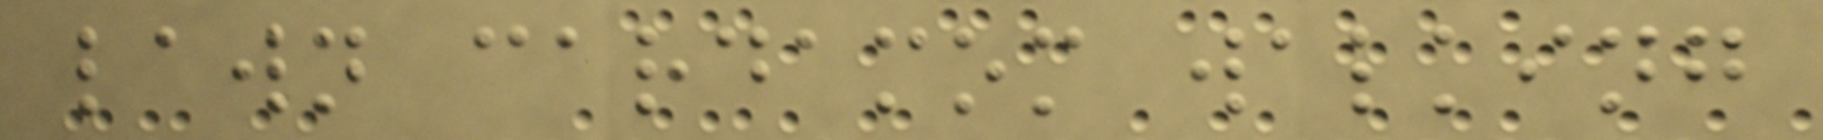lawn cardamom walking
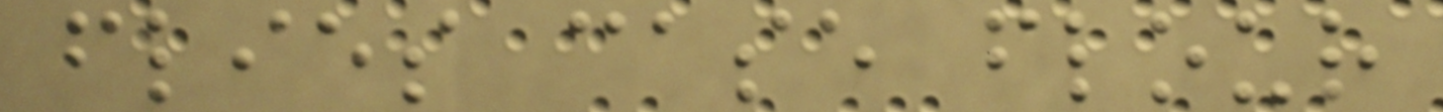flies case flour
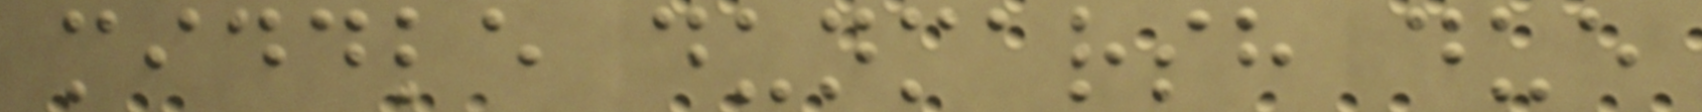middle dunmarsh due
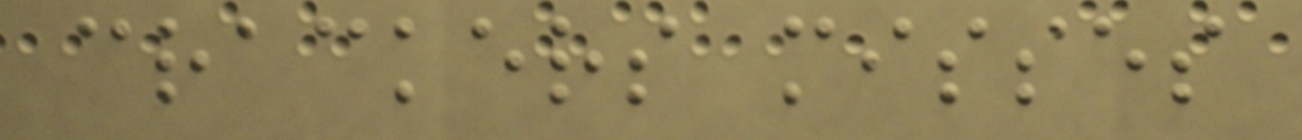crackers misses
